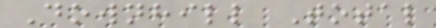Downhill Total
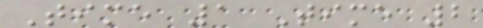Time 1 Time 2
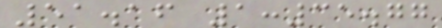51.16 1:35.77
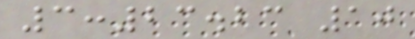3:23.23 10
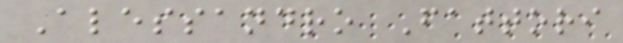Alessandro Fattori
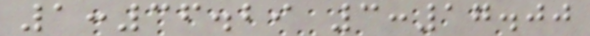1:36.29 3:17.00
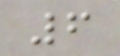6
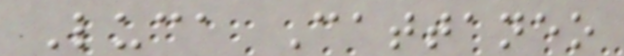Luca Cattaneo
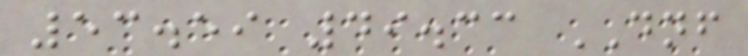53.59 49.33 DNF
